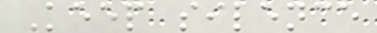Keep silence
